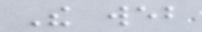The web
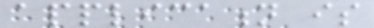application is
